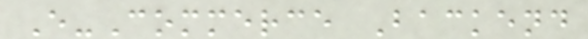E-Commerce Backend
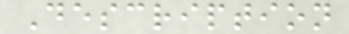Description
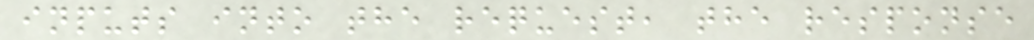inputs into the request, the response
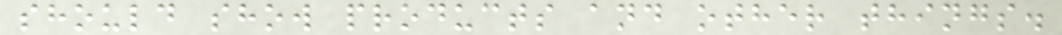should show products and other things.
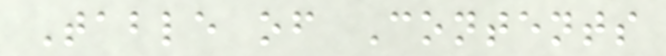Table of Contents
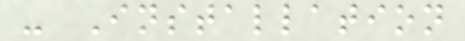- Installation
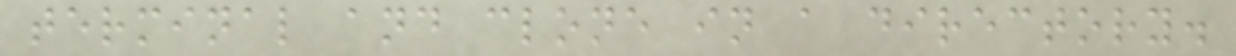terminal and clone in a directory.
